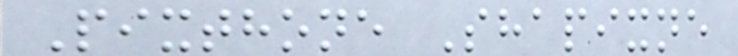Pixthone Shapixne
